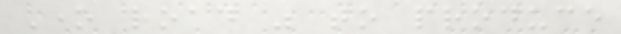One road was to produce
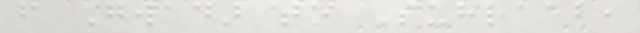from Gwadar to Suhraab,
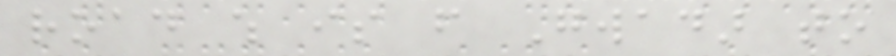road which is from Gwadar to
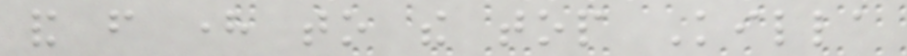and from here to the top Killa
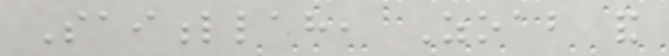Saifullah, Zoab and
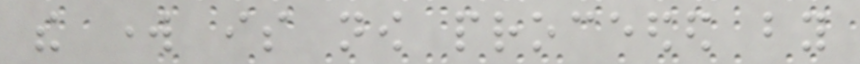the work is now proceeded by
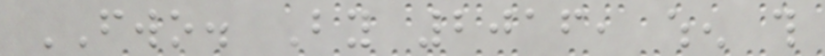FWO. By 2016, when this
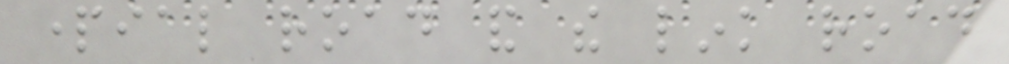partial road and the link road
